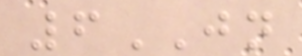6JN
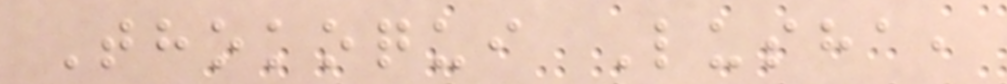Thokoqui Lusha,
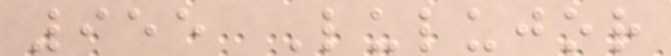955 Lulujor
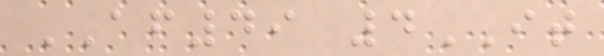AF49 4IT
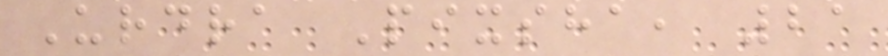Urdra Pixsha, 21
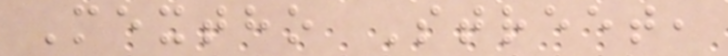Mextho Street,
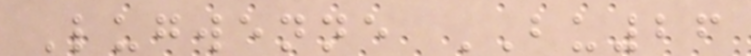Lugwenne BU26
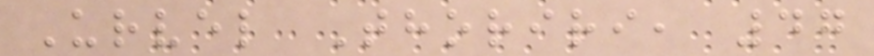Urvel Thoriri, 47
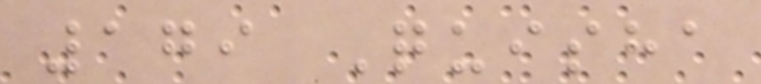179 Quisha
